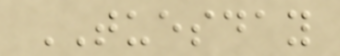TUESDAY
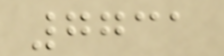7731
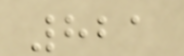821
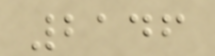2146
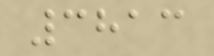3813
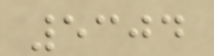5304
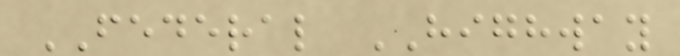FEDERAL HIGHWAY
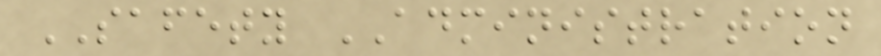SAFETY ADMINISTRATION
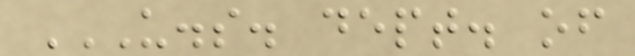U.S. DEPT. OF
